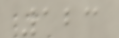123
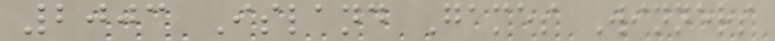2003 Island Games Winners
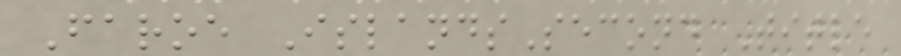Faroe IslandsSecond Title
